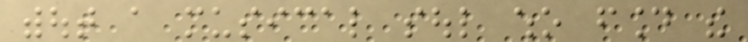without a musical soul who found the
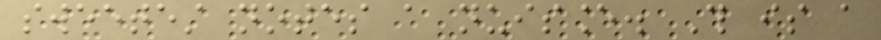sweetest notes a nuisance. This is a
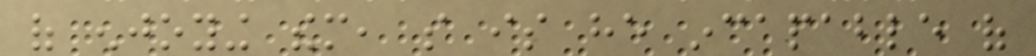of enjoying them, so is he incapable of
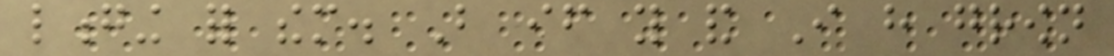longing for them. But if you and I have grown
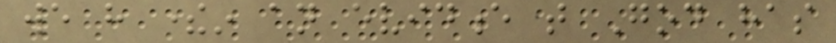we have therein an evidence that God has
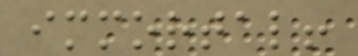immortal!
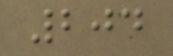204
